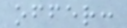offer:
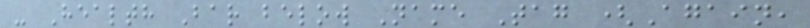- Health Bar below Name Tag (Again,
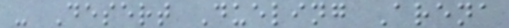- Desert Dueling Arena
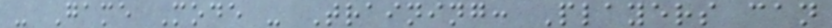- Game Mode - Training: Players can
